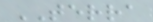TERRA
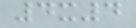4x4
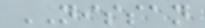NISSAN
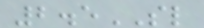2.5SL
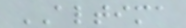ALTIMA
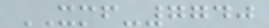XMF-7740
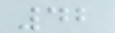42
